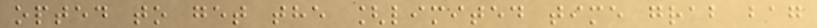opted to get the [limited time grab bag
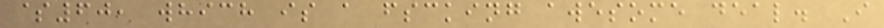$60, which is a fscking awesome deal. I
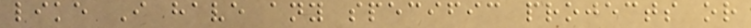like I have any specific projects or
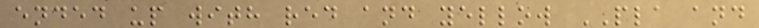ended up with red and yellow PLA and
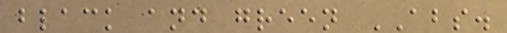black and green ABS.
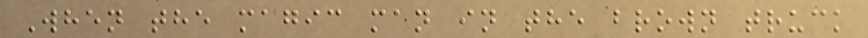When the magic man in the brown truck
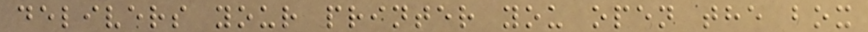delivers your printer you open the box
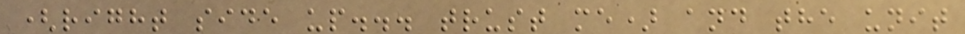(right side up... trust me) and the unit
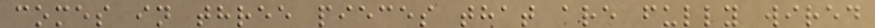comes in three pieces that are fully wired
